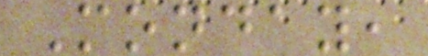Monday,
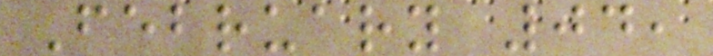February 04,
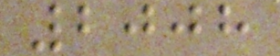2008
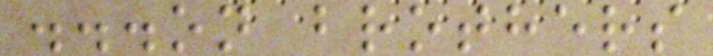...on brothers
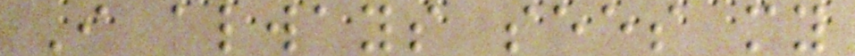I always sees my
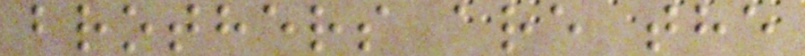brothers are the
